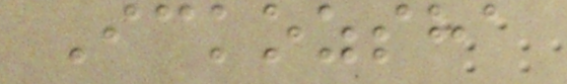Ickozsha
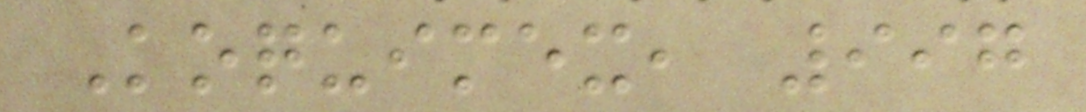Koquimex, 997
